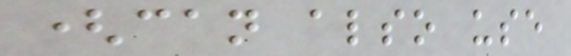(can also use
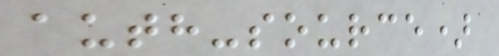auth-source)
